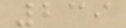239
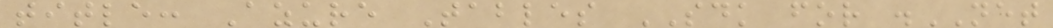title: Azure Tables SDK for .NET
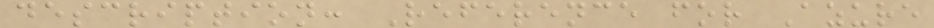description: Reference for Azure
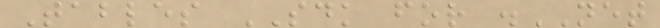Tables SDK for .NET
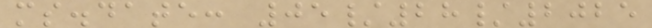ms.date: 05/28/2025
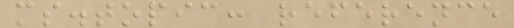ms.topic: reference
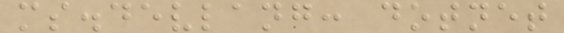ms.devlang: dotnet
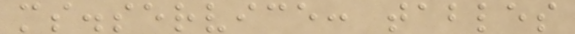ms.service: tables
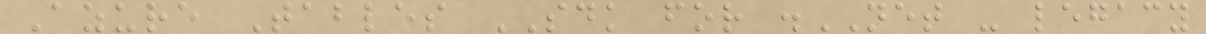Azure Tables SDK for .NET - legacy
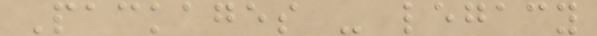Packages - legacy
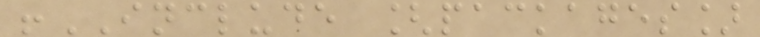!INCLUDE [packages]
